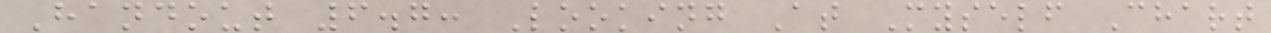Handout 6.7: Looking At Myself Chart
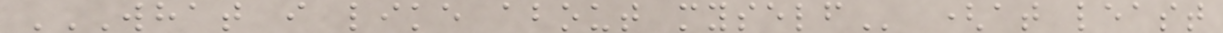WHAT I LIKE ABOUT MYSELF (at least
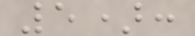5):
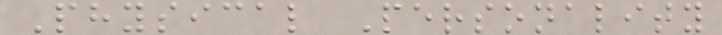Physical Personality
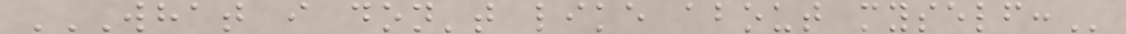WHAT I DON'T LIKE ABOUT MYSELF:
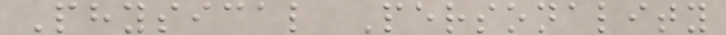Physical Personality
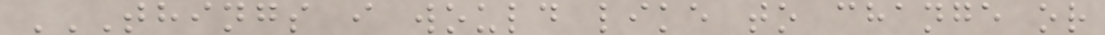THINGS I WOULD LIKE TO CHANGE OR
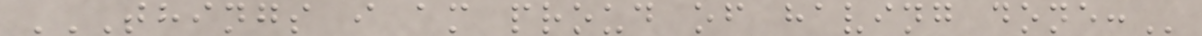THINGS I AM PROUD OF HAVING DONE:
